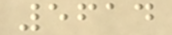5614
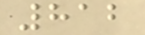812
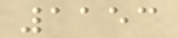1153
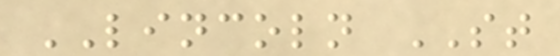LINCOLN ST
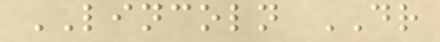LINCOLN DR
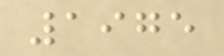1975
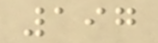197
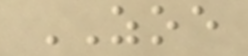ZOE
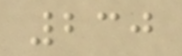230
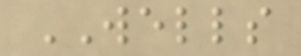WELLS
